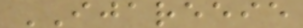IJAREEIE
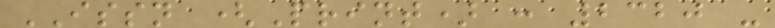ISSN (Print) : 2320 -
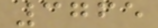3765
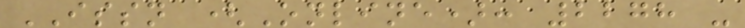ISSN (Online): 2278 -
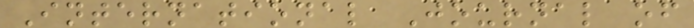International Journal of
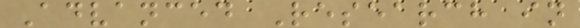Advanced Research in
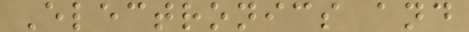Electronics and
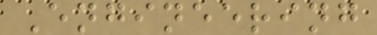Engineering
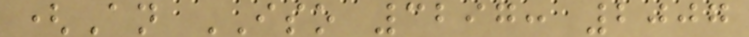(An ISO 3297: 2007
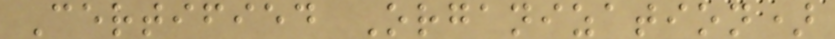Certified Organization)
